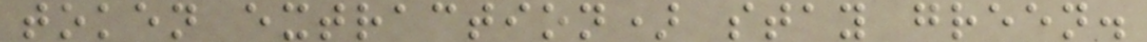token extraction) stay green.
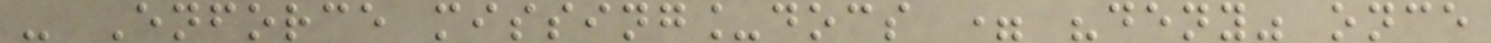- Enforce missing_docs = "deny" once
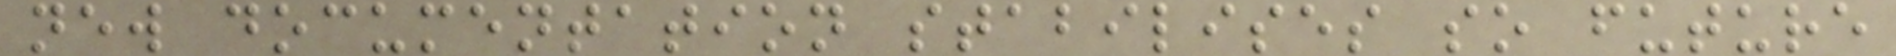new documentation stabilises so future
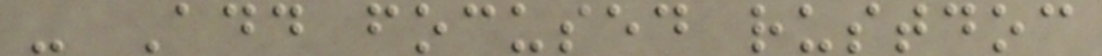- Add focused rustdoc
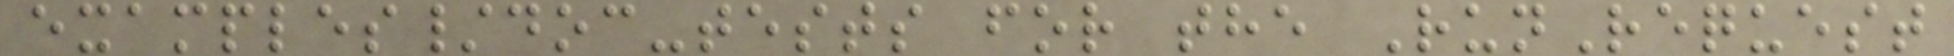examples/doc-tests for the RunRequest
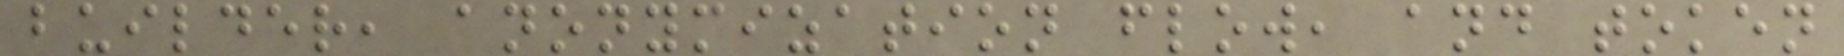builder, anonymization flow, and token
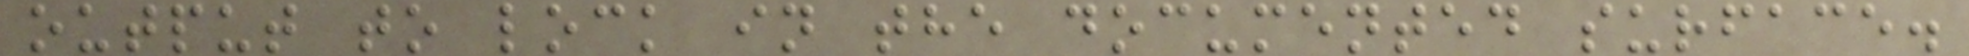output to lock in the documented surface.
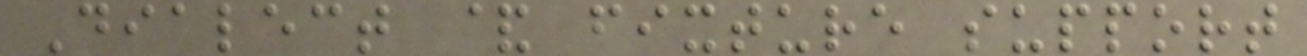Dialect & fixture support
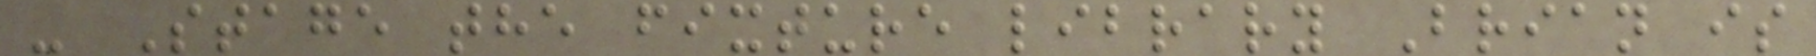- Stage the fixture library Brian is
